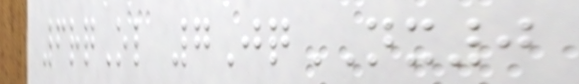6rqOl 7JqNX0
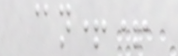@n++
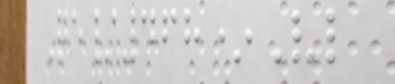Qe/468*Vl
